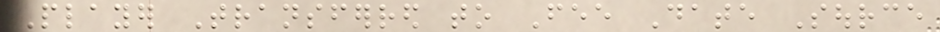Player Transferred to Fee Date Source
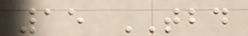15 TBD
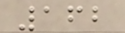162
